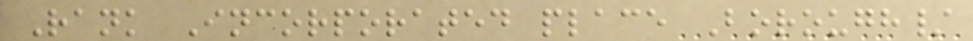Rank Incorporated place Borough/
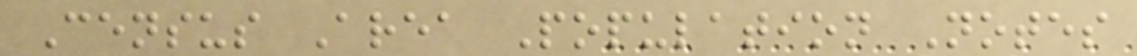Census Area Population Notes
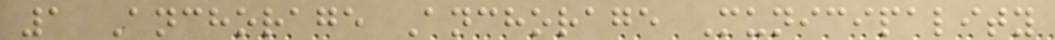1 Anchorage Anchorage Municipality
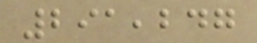291,247
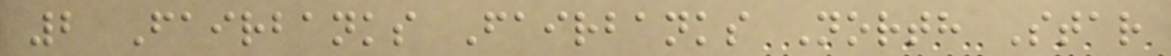2 Fairbanks Fairbanks North Star
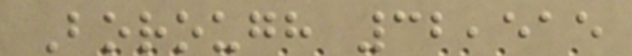Borough 32,515
